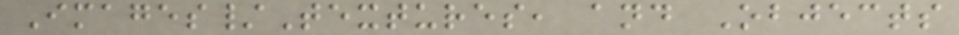Images/Textures, and Objects
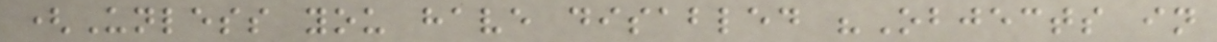(Unless you have disabled "Objects in
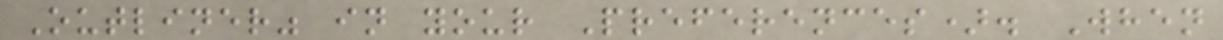Outliner" in your Preferences). When
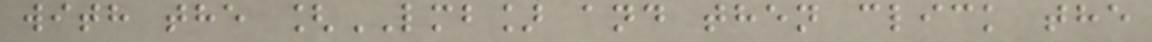with the [LMB] and then click the
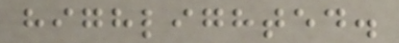highlighted.
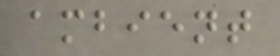ambient
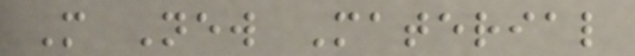M New Material
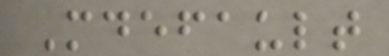Mdefault
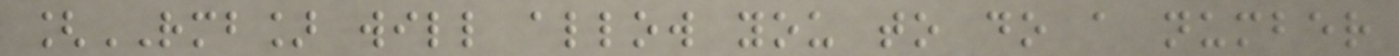[RMB] will allow you to do a number
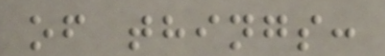of things:
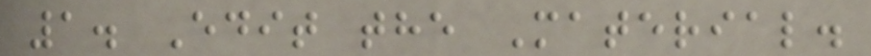1. Edit the Material.
